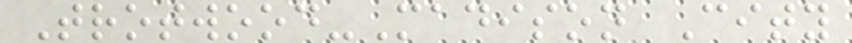Trotwood-Madison City
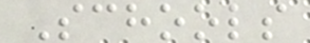Schools
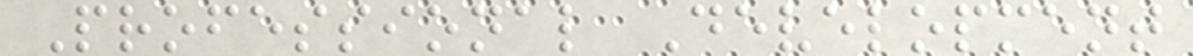Professional Development
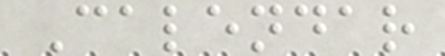Calendar
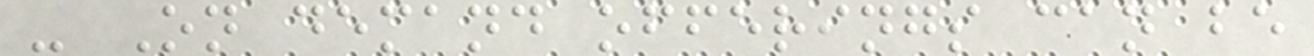- On demand offerings can be
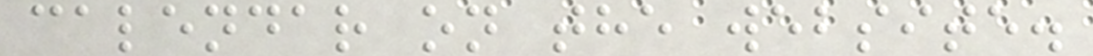calendar on the website.
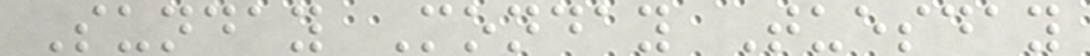Sunday Monday Tuesday
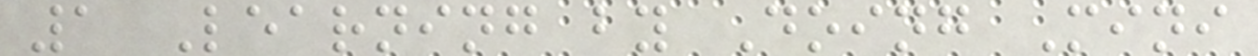1 Learning by Doing Mini
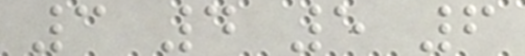3 4 5 6
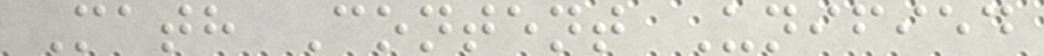Math Content Unified
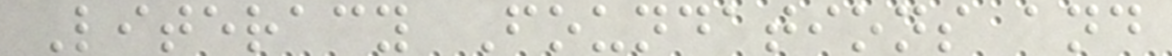Literacy Foundations and
